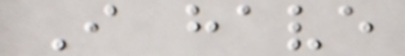I have
